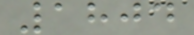1804
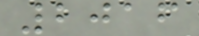2016
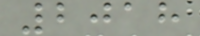2018
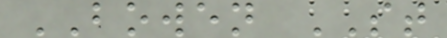BOWEN ST
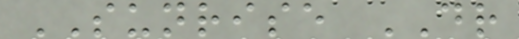SUNRISE DR
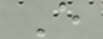E
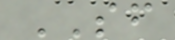SF
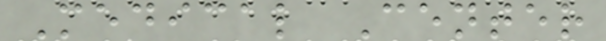Medical Center
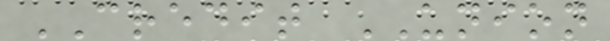CREDIT UNION
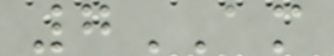7AM
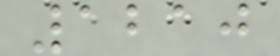1210
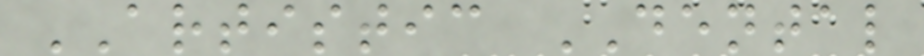ARTISTIC DENTAL
